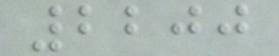2200
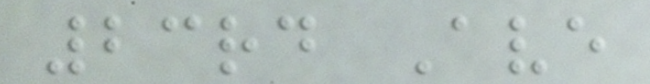23rd Ave
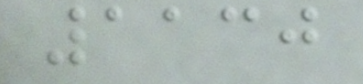1130
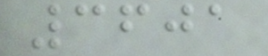3601
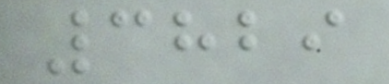3829
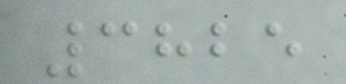3825
